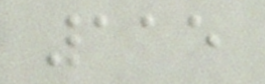115
